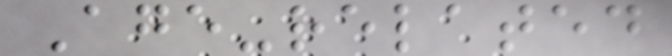Age-related
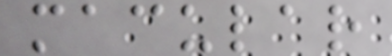macular
